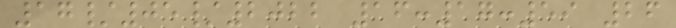17/05/2022 16:17:59 26
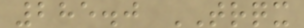285.0 TRQX
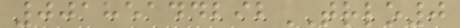00185144292TRLO0
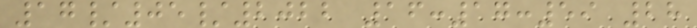17/05/2022 16:17:59 28
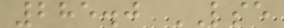285.0 LSE
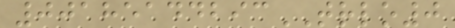00185144293TRLO0
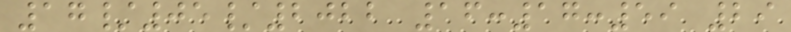17/05/2022 16:17:59 29
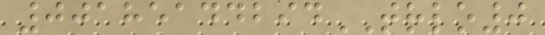00185144294TRLO0
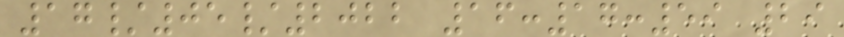17/05/2022 16:17:59 29
